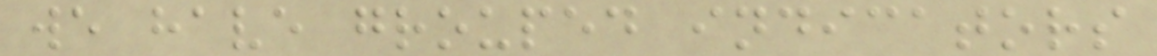we have grouped indicators
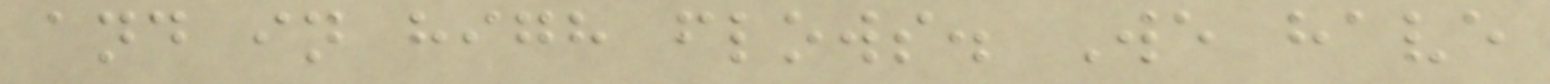and in high flows. We have
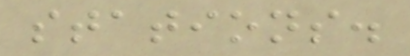stations.
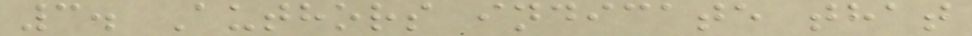3. Authors indicate that
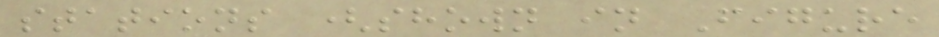stations (shown in Figure
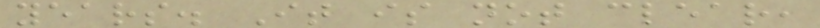years. It is not clear,
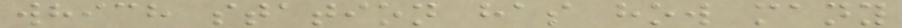which station has how many
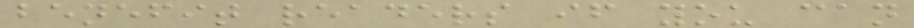benefit readers if you can
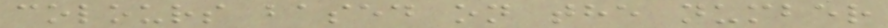colours based on the number
